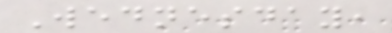Wednesday,
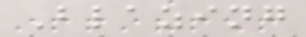Blazing
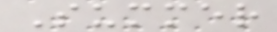Summer
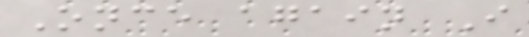Once again I
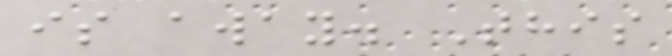is away. This
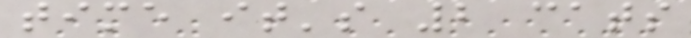time it's 2 cats
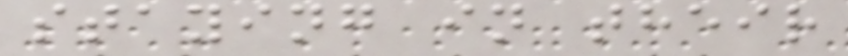staying in their
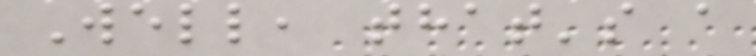Well, that's a
